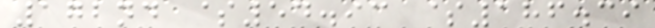172nd $54.93 $186.39
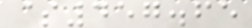$457.65
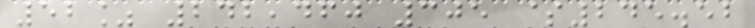52% 242,460 305 $245.52
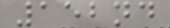152nd
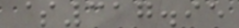$317.95
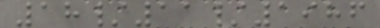18/11/1986
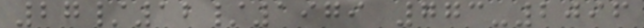27/12/1979 773-2096
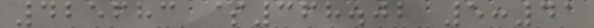425683 $368.02 5:41
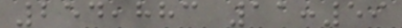254,883 11:59
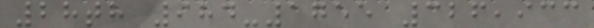28th 984-1755 326,933
